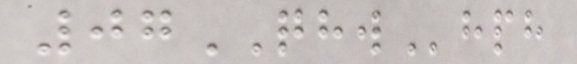07QHWhph
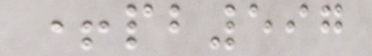+pb597
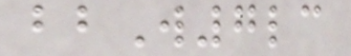bbW7lc
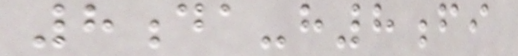8da-h8fi
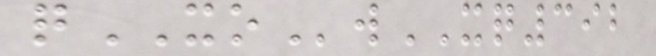qXOwXQ392
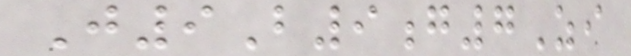J9B9g7Zi
